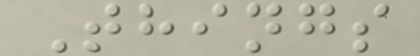Things
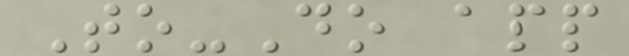To-Do app
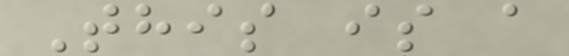This is a
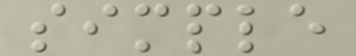simple
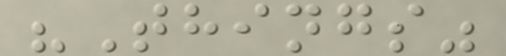"Things"
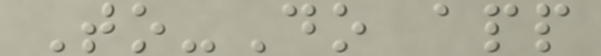To-Do app
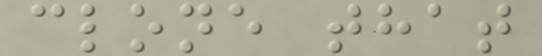clone that
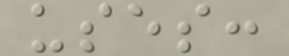uses:
